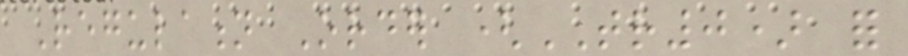Regulation Order (TR0) for
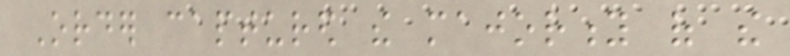Order captured the majority of the
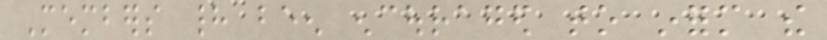Members had been encouraged to inform the
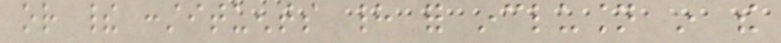or their constituents had for inclusion in the
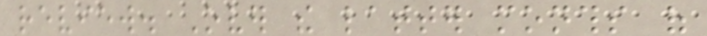review. Over the latter months of
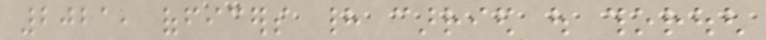2021, officers had carried out thorough
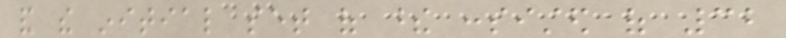and the initial set of these consisted of 32
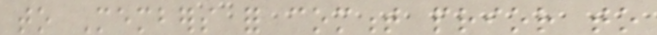to Members for comment prior to
